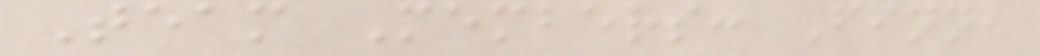Team Members: Finn,
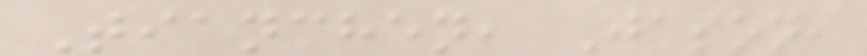Tianchen, Jason,
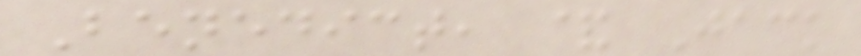Benedict, & Jack
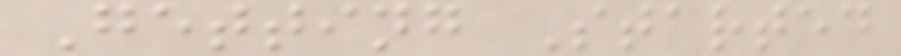Getting Started
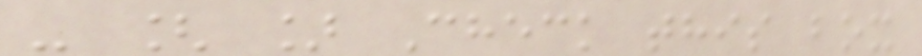- [ ] Check this box
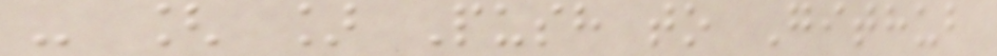- [ ] Push to Github
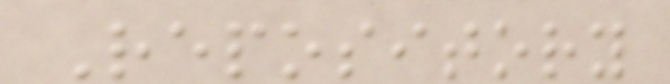Repository
